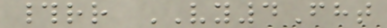#rr VY4Fht
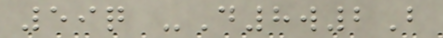59q -D8w2B
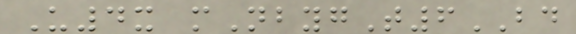U4x mNbygT6BD
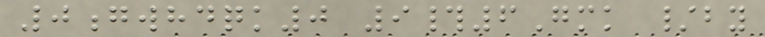0gwhdqk0 9#6Gmk /by
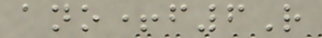ano+f6R
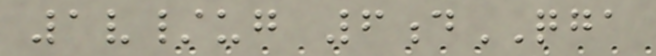1v/ug 6dQGA
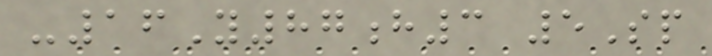-16Y87h3 5Sp
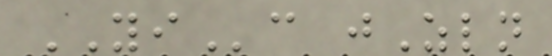YIc jZln
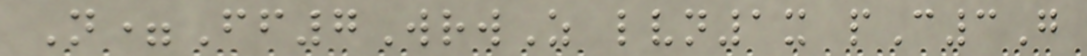N=Ff7WrwZ lvn1x pC3G
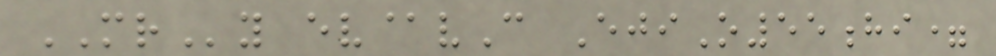MRy ev@vC EjiO55hi=
